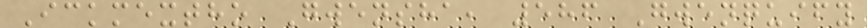Ickmextho Gwensha, 586 Gwenquify
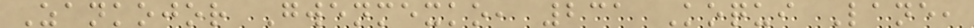Zankojor Gwenmexko, 231 Koqui Lane,
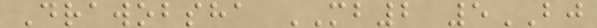Drawobsha MB2 5BJ
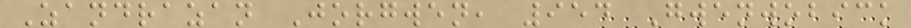Zandrazan Jorgwen, 954 Gwenwobick
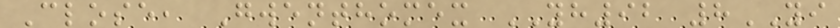Close, Gwenthomex YH92 8YI
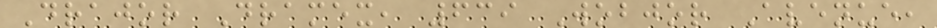Drajor Dramex, 639 Wobjor Avenue,
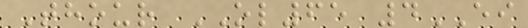Thour OL65 4EI
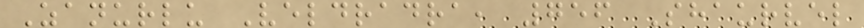Zanurlu Veldradra, 756 Shaurvel
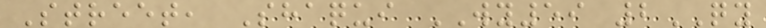Street, Shaqui WY59 2QY
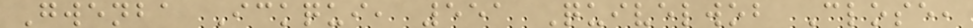Gwenba Ickqui, 551 Quivelwob Close,
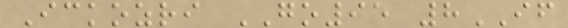Ickozri GO95 8IF
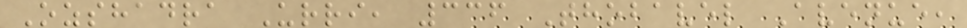Ozshadra Urri, 336 Thobavel Avenue,
